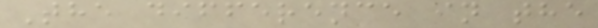The difference in the
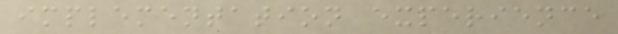implementation experience
